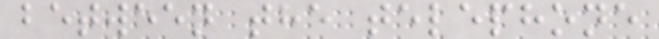between the telephone
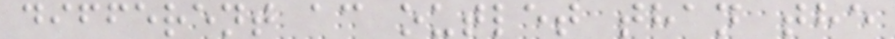different ac outlet than the
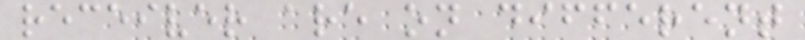receiver are on different
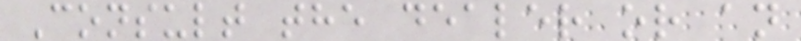Consult the dealer or an
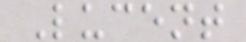Lucent
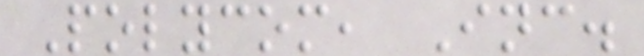Polycom, Inc.
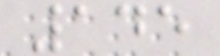145
